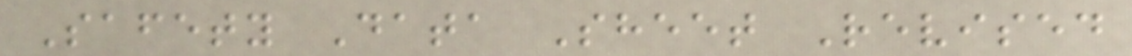Safety Data Sheet Revised
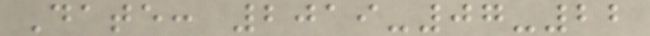Date: 2019-07-22
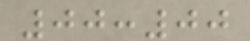00:00
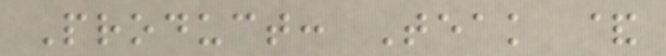Product: Teak &
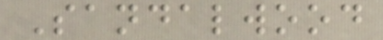Sandalwood
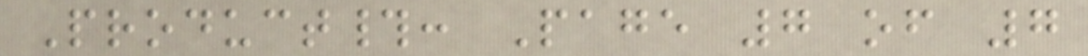Product#: Page 7 of 7
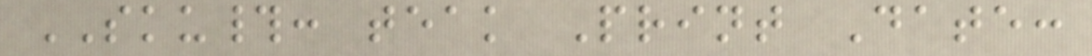SKU#: teak Print Date:
